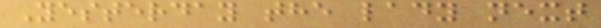Yesterday the lady next
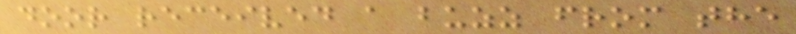door received a buzz from the
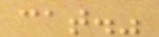cat."
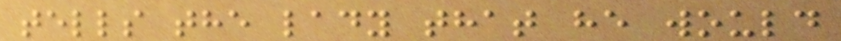tells the lady that he would
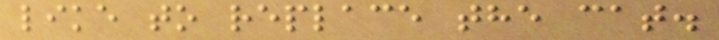like to replace the cat.
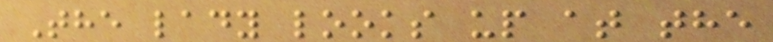The lady looks up at the
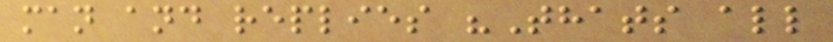man and replies "Thats all
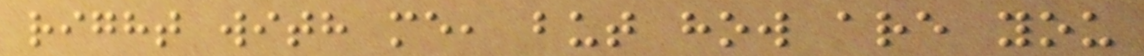right with me, but how are you
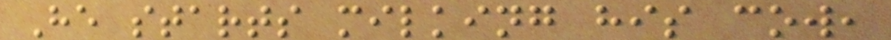He starts milking his cow,
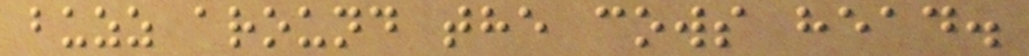buzz around the cows head.
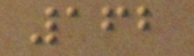162
